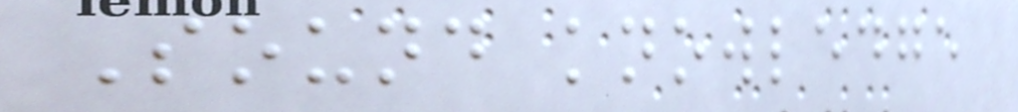Sound knowledge
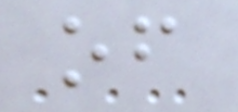of
